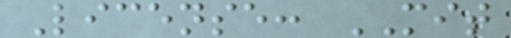License: MIT
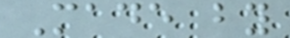Made by
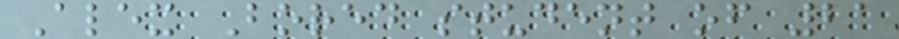Alex Bored student of 21
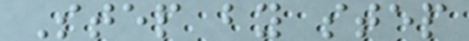Step by step
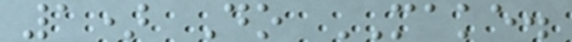1) Do MAKE.
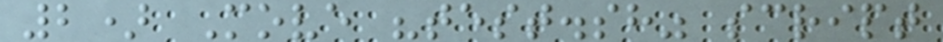2) Move "test.sh" script
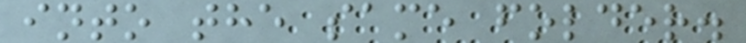into the same folder.
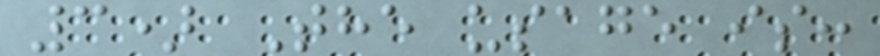3) The usage is:
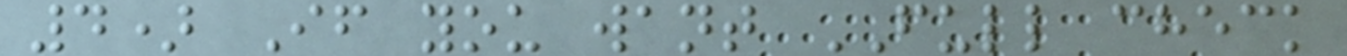4) If you want FULL check
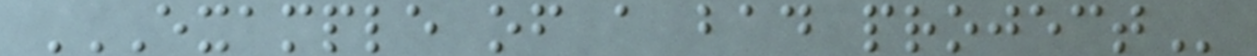EXAMPLE OF A BAD PROJECT
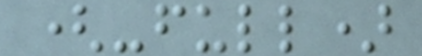(-full)
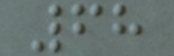68
